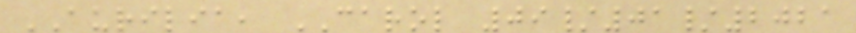AURILIA, CAROL 09/01/2021
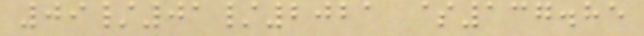09/01/2021 $137.85
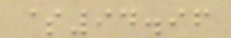$94.96
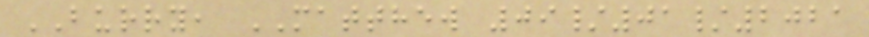BURRY, MATTHEW 09/01/2021
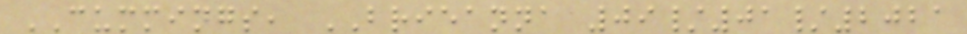CUMMINGS, BRIEANNA 09/01/2021
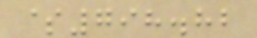$798.82
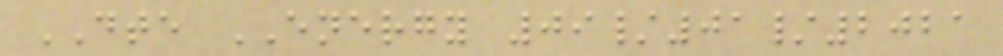DTE ENERGY 09/01/2021
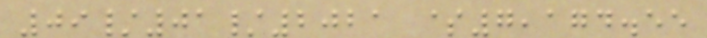09/01/2021 $7,174.55
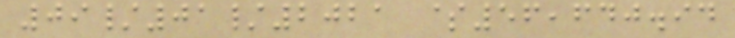09/01/2021 $56,640.94
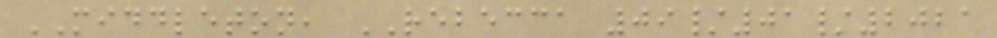MIDDLETON, REBECCA 09/01/2021
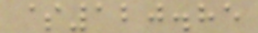$120.85
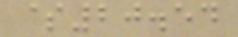$20.54
